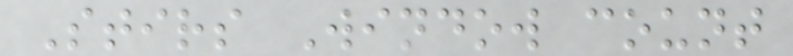Stirs Window count
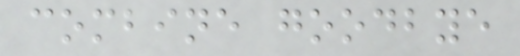combine goodbye
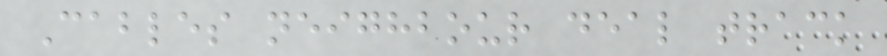Cables neighbour deal track
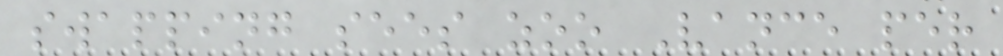swapping sees zoo Vance per
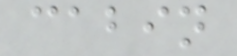cabin
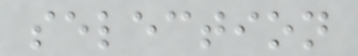selection
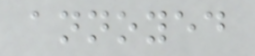annoyed
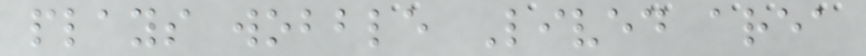plays wobble Lived area
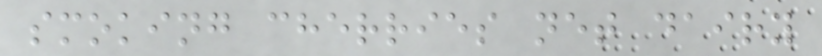smoking cherries net dairy
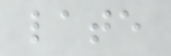late
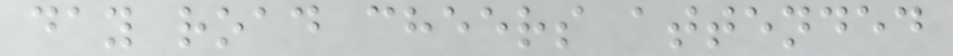day road cheers attended
